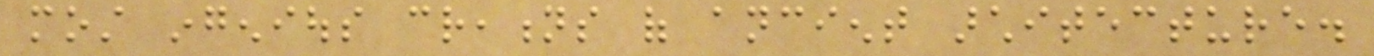most ingenious creations of ancient architecture.
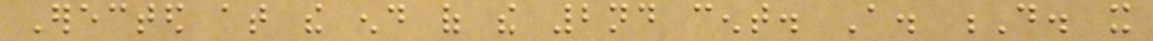Erected at the end of the 2nd cent. A. D. it
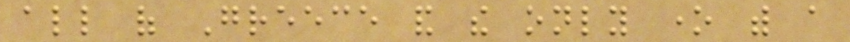all of Greece and the only one with a
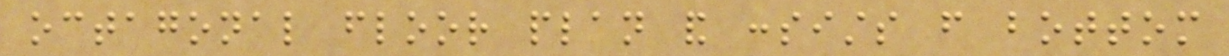octagonal floor plan and consists from bottom
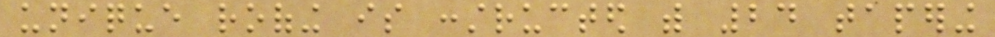unique roofing is constructed with 24 tapering
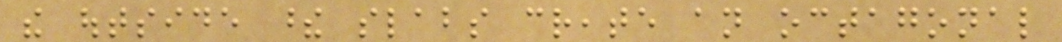the outside these slabs create an octagonal
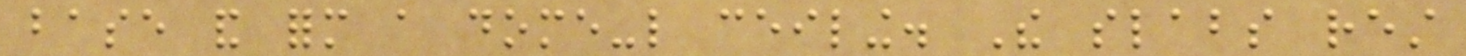base and form a dome-like ceiling. The slabs rest
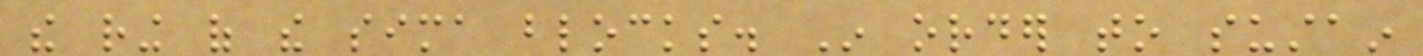the ring of the sima blocks. In order to sustain
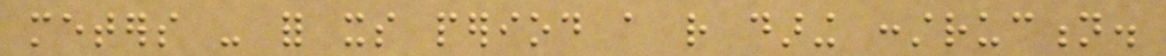meters - for its period a rather daring construction.
